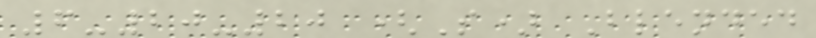6-20-20 (S) Blended
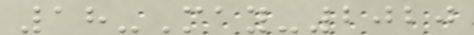18-May-2020
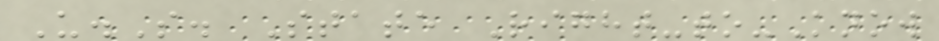U.S. State Right-to-Know
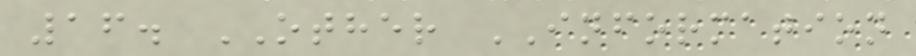16. OTHER INFORMATION
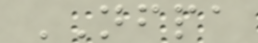NFPA
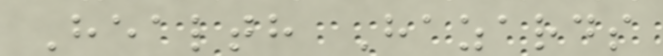Health Hazards
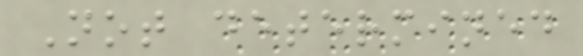Not determined
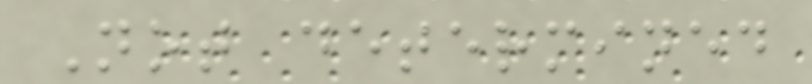Not determined
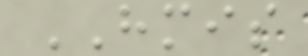HMIS
